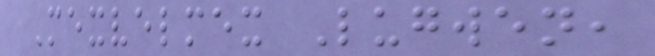Mexvelmex Lugwen,
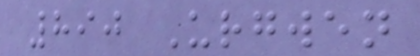890 Urgwen
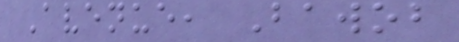Avenue, Bawob
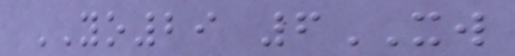YO29 6XW
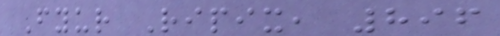Fyur Ripix, 896
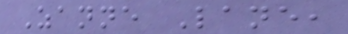Zanne Lane,
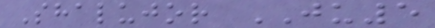Shalujor JU5
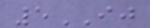5IJ
